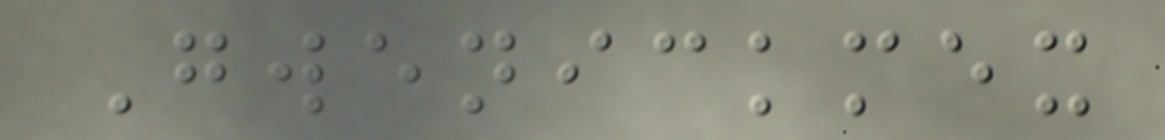Gwenickmex
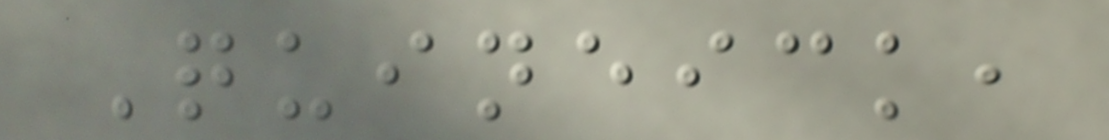Quineick,
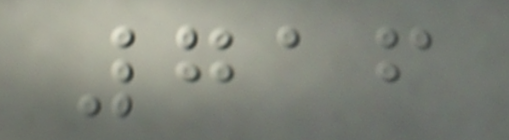716
